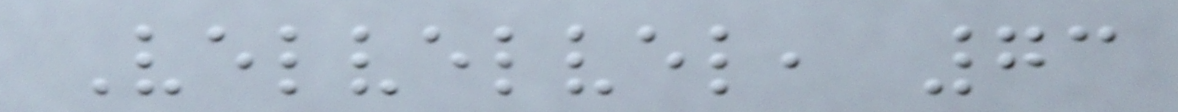Velvelvel, 73
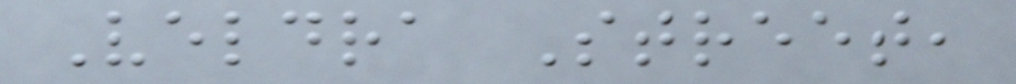Veldra Street,
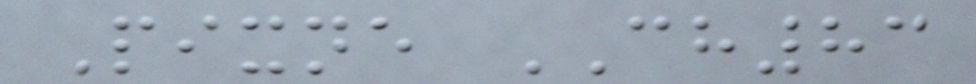Pixne CH83
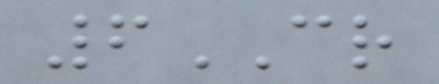6CR
